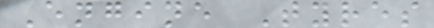Engine Tyres
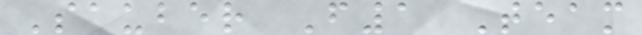Sauber F1 Team
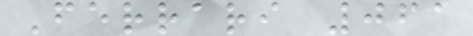Ferrari 061
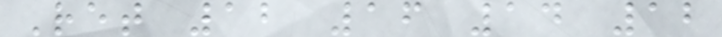Ret 12 16 14 12
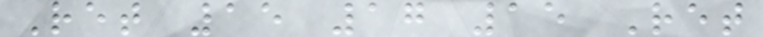Ret 15 17 15 Ret
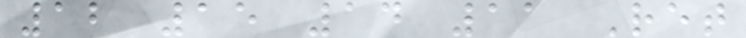12 15 14 11 Ret
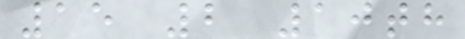15 2 10th
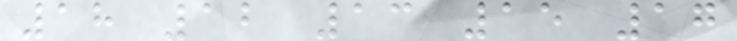18 12 13 15 17
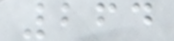264
